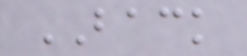BACK
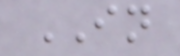IN
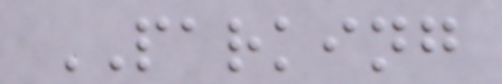PARKING
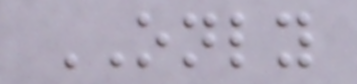ONLY
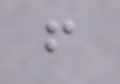f
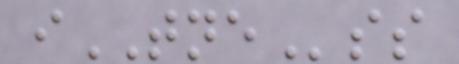iTNEss
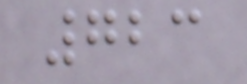723
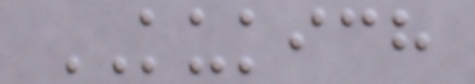KUKICH
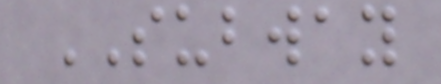SUBWAY
